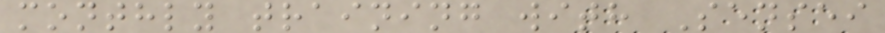monthly training with Sensei
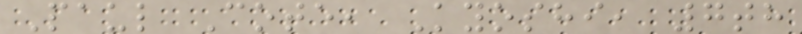Paul Cote, Kyoshi, 7th
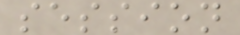session
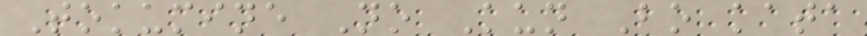Tokumine No Kun Bo kata
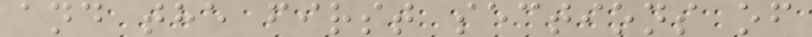and the first sections of
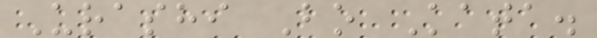Urashi Bo Kata.
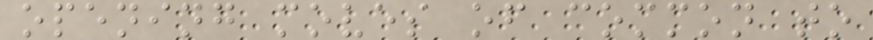opening moves of common to
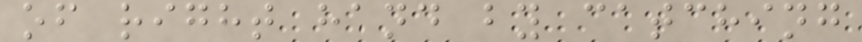of right hand by catching
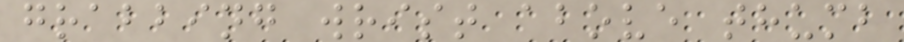grabbing wrist above thumb
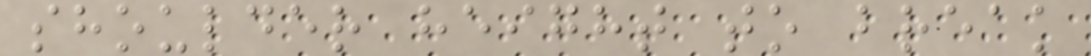shoulder height to break
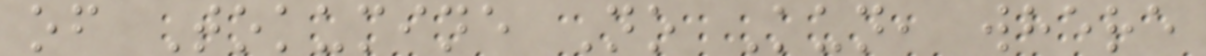of Tokumine No Kun, where
